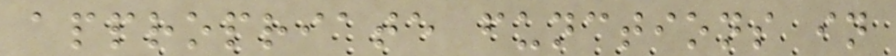appropriate functions in
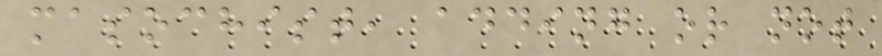masochist, adding or not
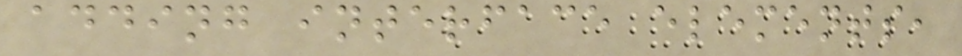adding interface elements,
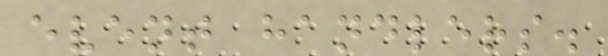event handlers.
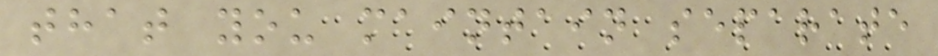that you maintain separate
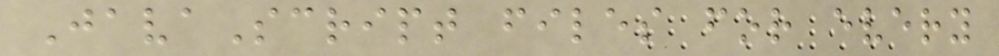JavaScript files for every
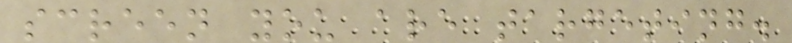screen you are targeting.
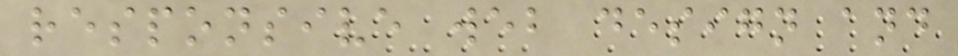responsive web design and
